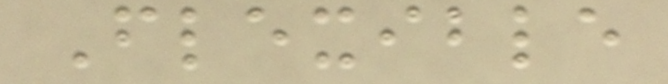Flexible
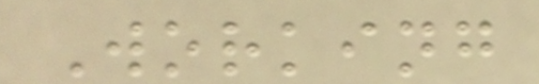Working
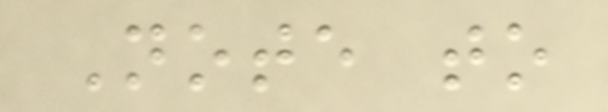Note to
